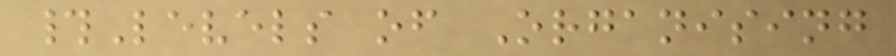#Levels of Organising
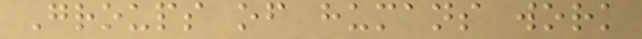Groups of humans work
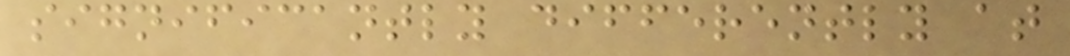significantly differently at
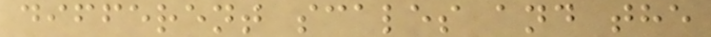different scales and the
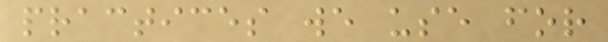practices we use for
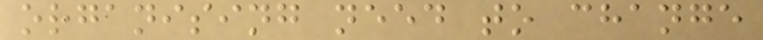organising need to change
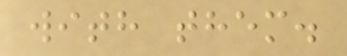with them.
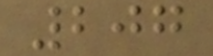207
